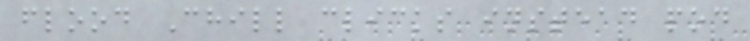flood Chill clicks instead pod
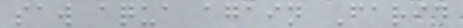saw aqua again Farid
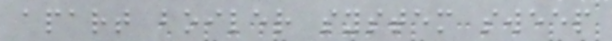apart boiler system sweep
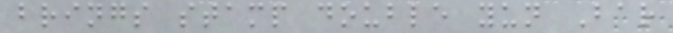brings stamp double yun Bar
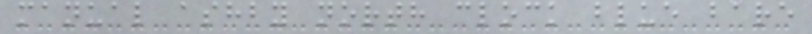manual ashby north clock blue bare
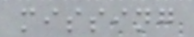missing
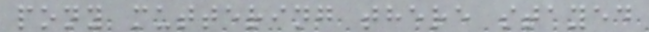pony muttering there stayed
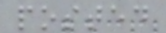posted
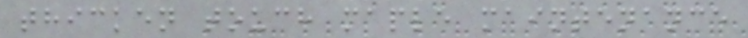thicken touch maple maintenance
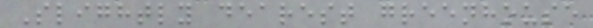Slightly dearest greenhouse
